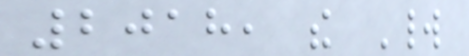2018, the World
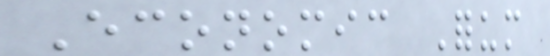Economic Forum
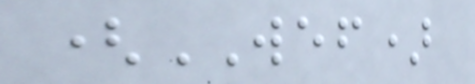(WEF)
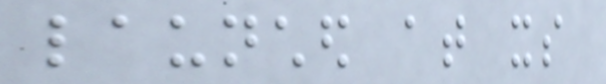launched at its
